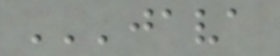'''java
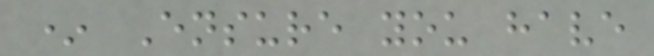* Ensure you have
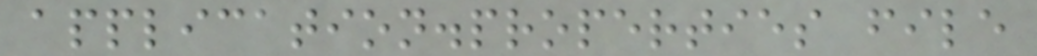application.properties file
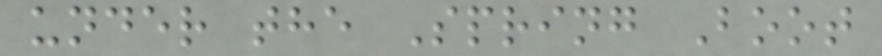under the Spring Boot
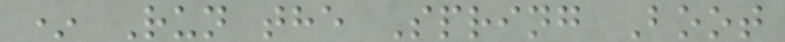* Run the Spring Boot
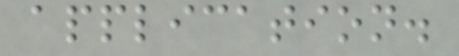application.
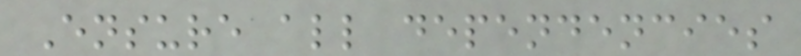Ensure all dependencies
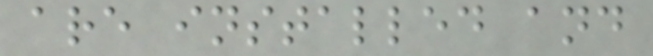are installed and
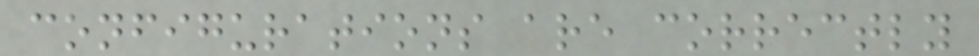configurations are correctly
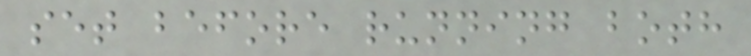set before running both
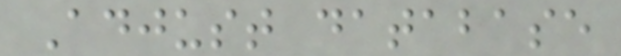Adjust database
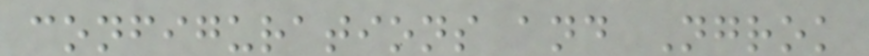configurations and Ngrok
